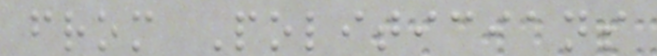from Politicians
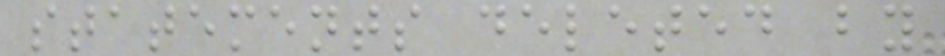statements deleted by
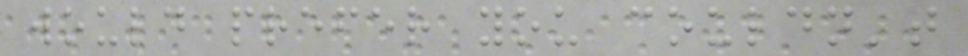would prefer you couldn't
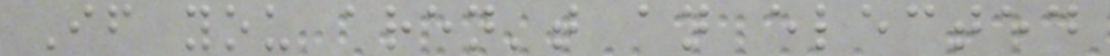If you aren't an elected
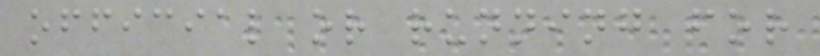official or running for
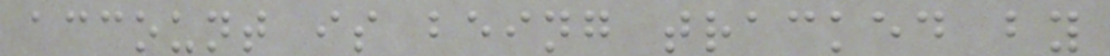account is being tracked by
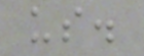us.
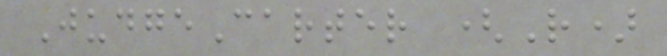JudgeCarter (R)
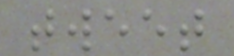tweet
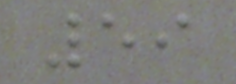59
